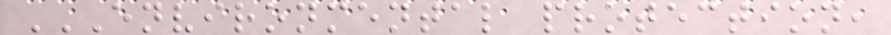ENVIRONMENTAL PROTECTION,
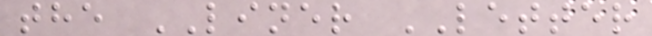the LINER LETTER
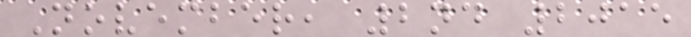November, 2nd 2015
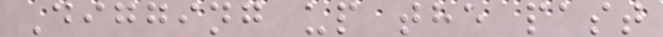Digging up the past
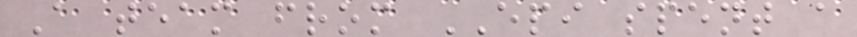A team from EPI spent a
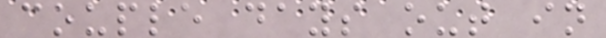couple days out in
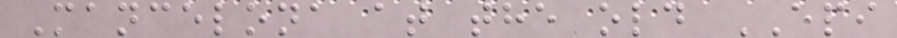Mancelona at the old EPI
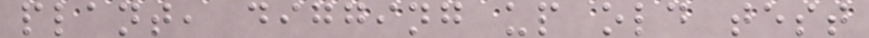plant, digging up old test
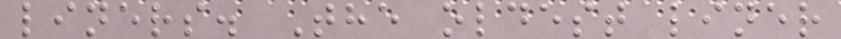liners. The oldest liner
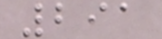291
